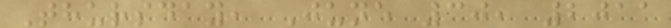Thursday, June 30, 2011
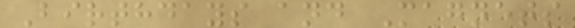Birthdays and Magnets
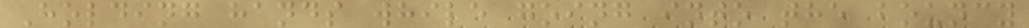Holding hands while going into the bouncy
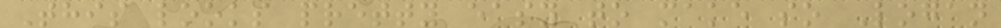This looks pretty easy to make so Logan
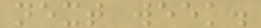next week.
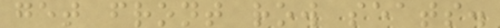get front row seats.
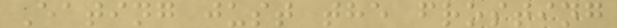Eating just the frosting
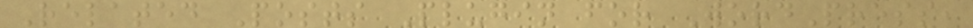Related Posts Plugin for WordPress,
